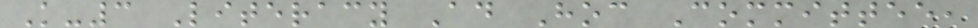K-3 Literacy Ad Hoc Committee,
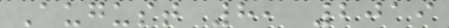August 8, 2019
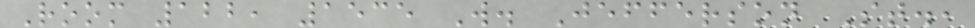Room 122, 1535 W. Jefferson St.,
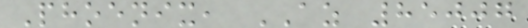Phoenix, AZ 85007
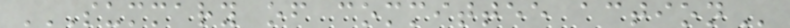SUMMARY OF COMMITTEE ACTION
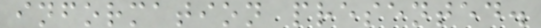information presented.
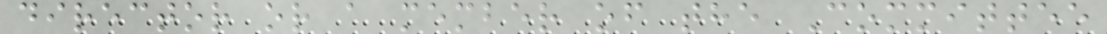director or a member of the Committee
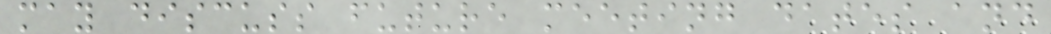may discuss future meeting dates and
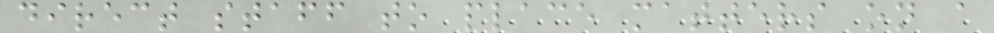direct staff to place matters on a
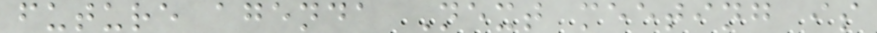future agenda Next meeting is
